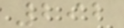292
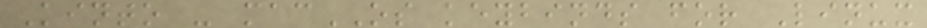Kinto - macOS keybinds for Linux
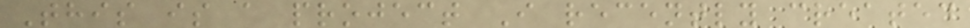This is a project I recently created
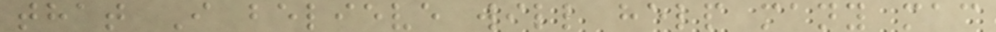that I believe will help many mac
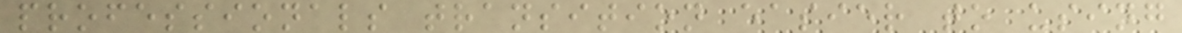professionals transition easier to using
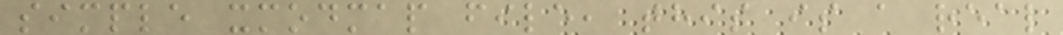simple xmodmap file, this is a real
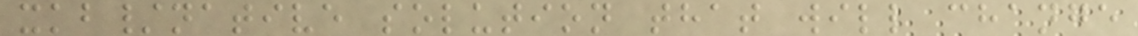xkb/native solution that will change
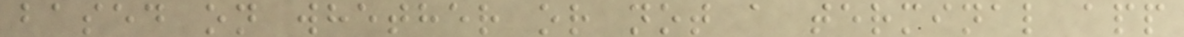based on whether or not a terminal app
